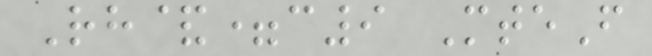Rh&=c9 MteF
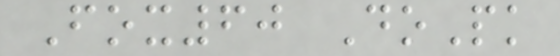Fox60 DoPk
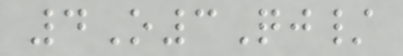4O3Qj/
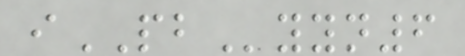iPByyn6
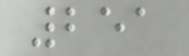251
